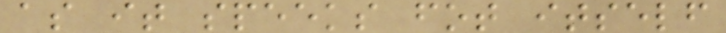as it speeks fot itself
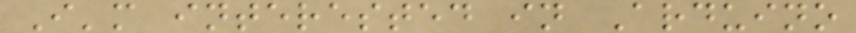I'm interested in Arduino
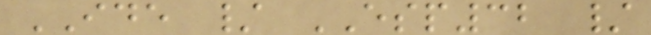IDE / ESP32 /
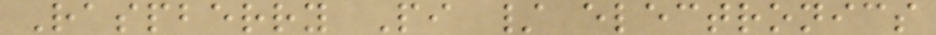Raspberry Pi / electronics
